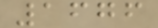1676
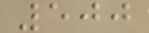500
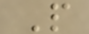P
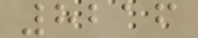8216
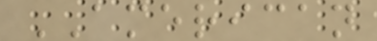AMERICAN
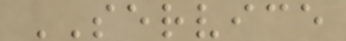SERVICE
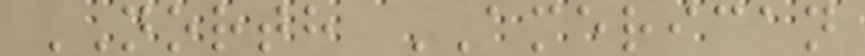NORTH AMERICAN
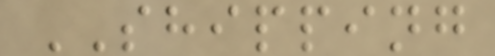SHIPPING
